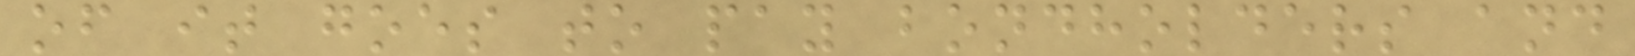of it goes to pay bondholders and
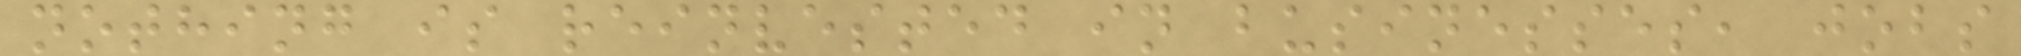nothing is reinvested in businesses, jobs
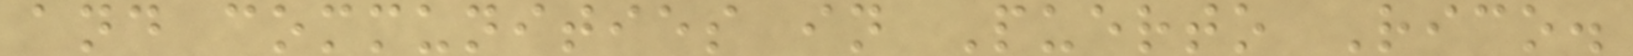and communities in Puerto Rico.
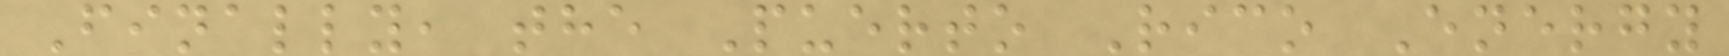Finally, the Puerto Rico Energy
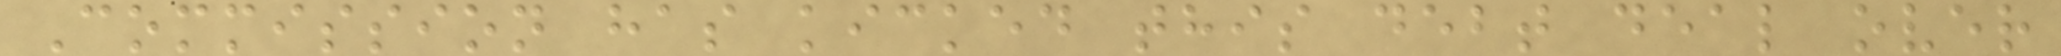Commission has kicked this debt deal over
